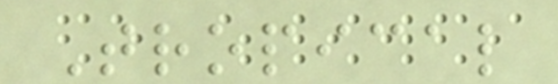Tropical
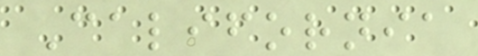California
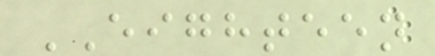EIGHTEEN
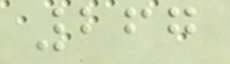267
